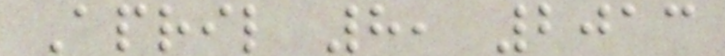April 8, 2013
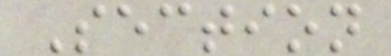Section
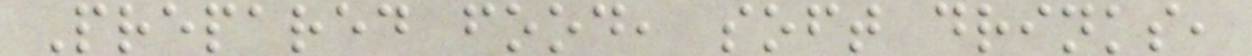Prepared food, soft drinks,
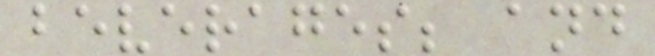beverages; and
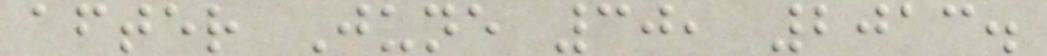after June 30, 2013.
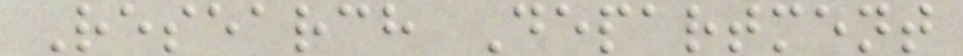Research Department
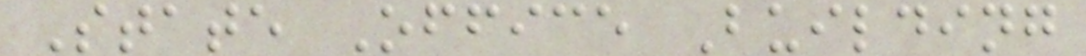State Office Building
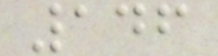146
